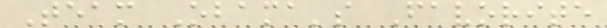Team Obama's Favorite
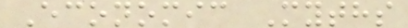Economic Myths
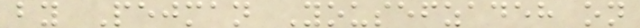by Pejman Yousefzadeh on
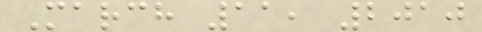March 11, 2010
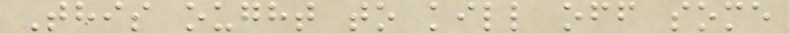This ought to kill off some
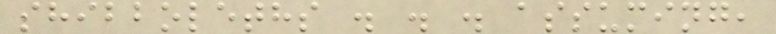shibboleths . . . assuming,
